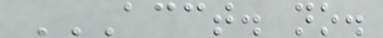ACCT. NO.
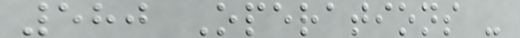580 Operations -
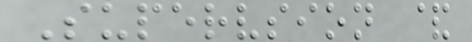Supervsion &
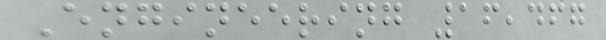Engineering 16,467
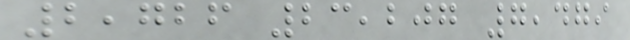2,726 23,207 7,479
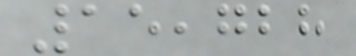15,728
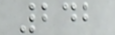242
